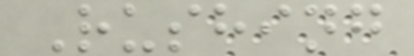Rushing
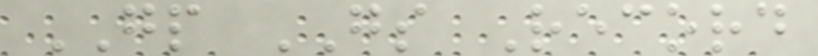GP GS Record
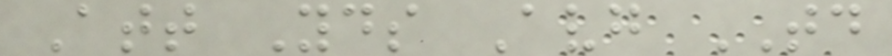Att Yds Avg TD
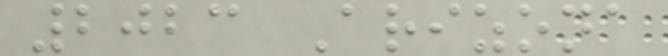2023 Arizona
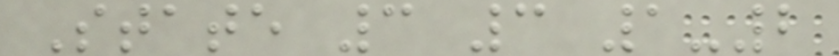State 3 3 1-2
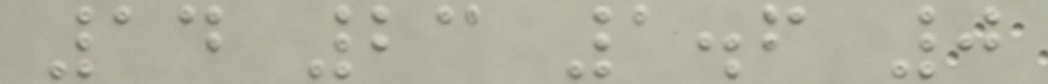14 23 1.6 0
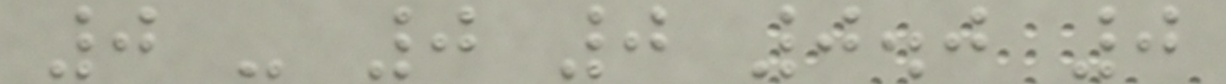0 - 0 0 0.0 0
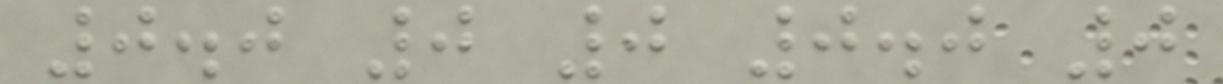0.0 0 0 0.0 0
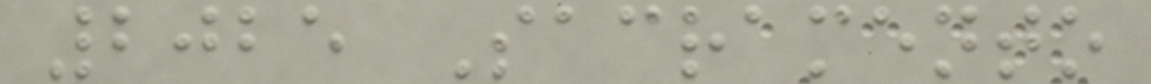2025 Sacramento
